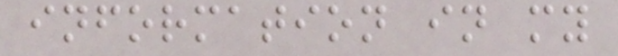information in my
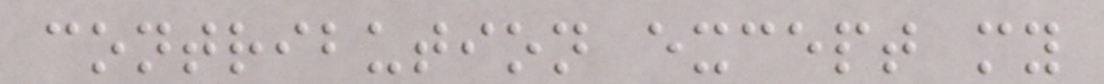contribution except my
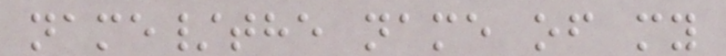name/the name of my
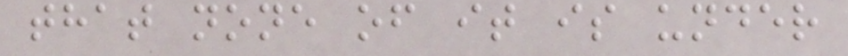that none of it is under
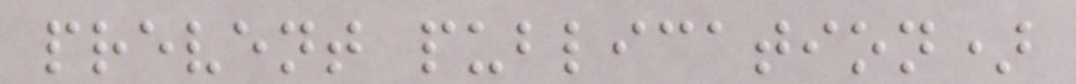prevent publication)
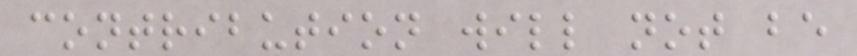contribution will not be
